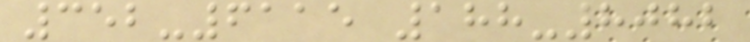352-6115 188-8082
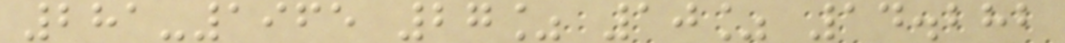281-1965 27% 10% 14.282
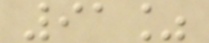91%
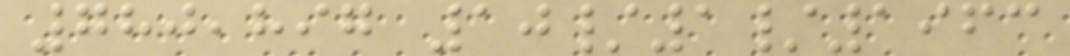780,897 10/1/1963
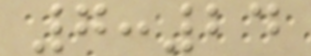7:24
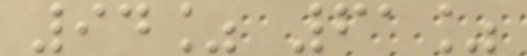94% 61%
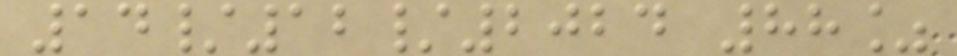14/12/2024 88%
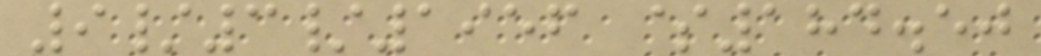9/3/1956 $184.50
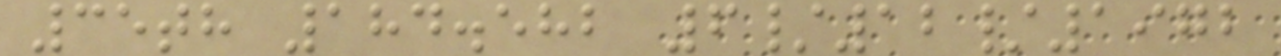35th 184.582 6/12/1972
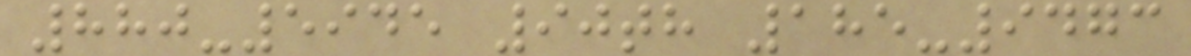880-5945 90th 185-9473
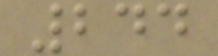244
